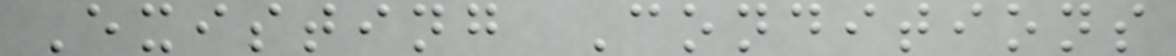Existing Conditions
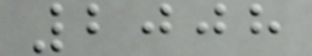2008
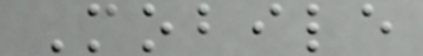Mobile
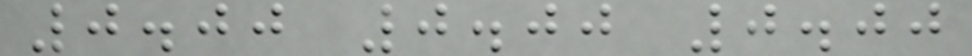0.00 0.00 0.00
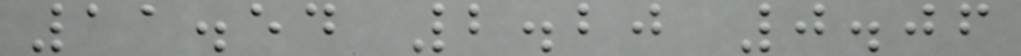11.54 2.20 0.06
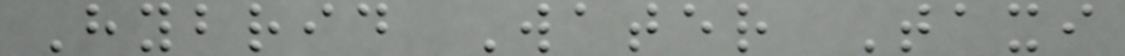Hybrid Water Taxi
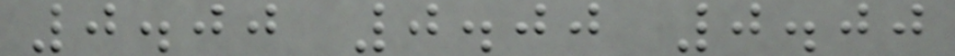0.00 0.00 0.00
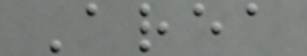Area
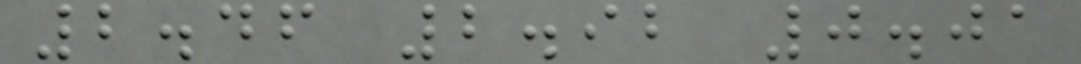2.46 2.92 0.01
